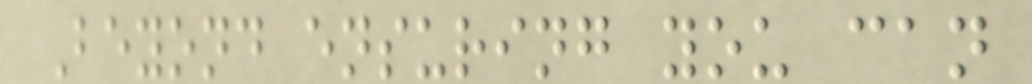Beyond ensuring you can
